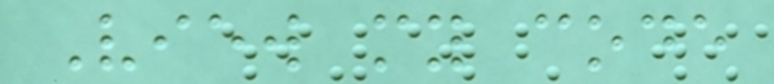View my code
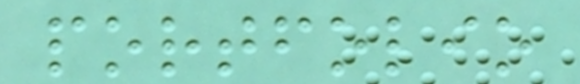portfolio
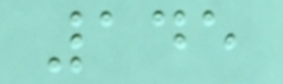145
